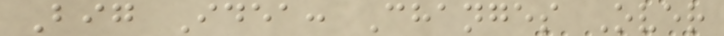Big Idea: Changes Over
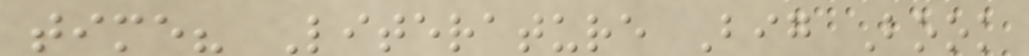time? Literature Big Book
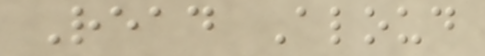Read Aloud
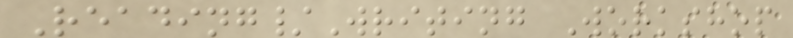Reading/Writing Workshop
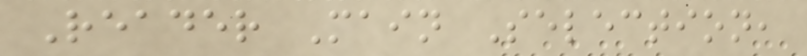Reader Main Selection,
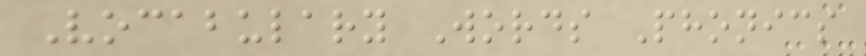Vocabulary Words Phonics
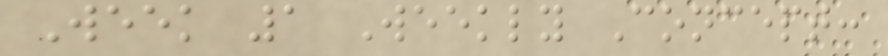Week 1 Weekly Concept:
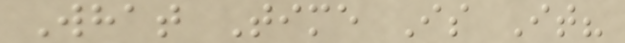What Time Is It?
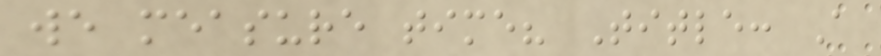we measure time? Title: A
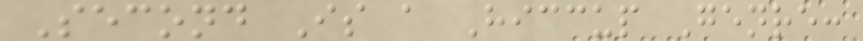Second Is a Hiccup Genre:
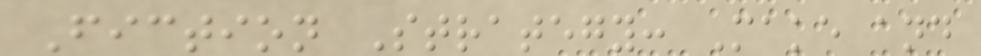Fiction Strategy: Make and
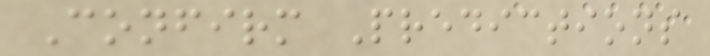Confirm Predictions
